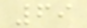69
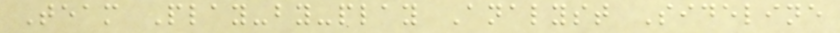Team Play-by-play Analyst Sideline
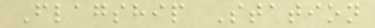Flagship Station
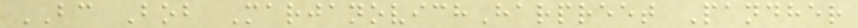BC Bob MarjanovichHarpreet Pandher
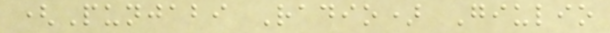(Punjabi Radio) Giulio
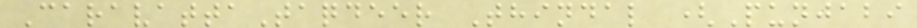CaravattaTaqdeer Thindal (Punjabi
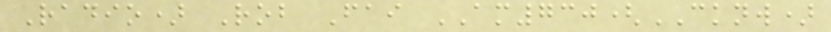Radio) Rob Fai AM730(CKNW)
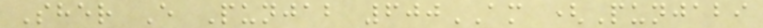Sher E Punjab 600AM (Punjabi
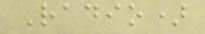Radio)
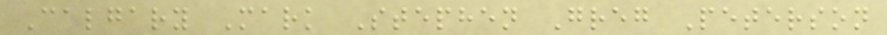Calgary Mark Stephen Greg Peterson
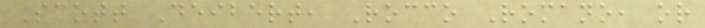Scott Deibert, Rocco Romano, or
